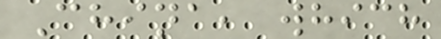China, which
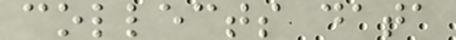collects data
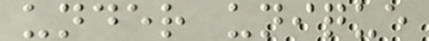under unique
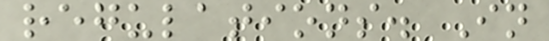regulations. In
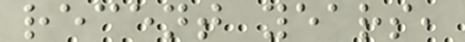recent years,
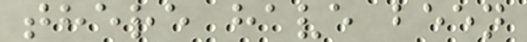there have been
